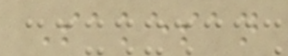Sakesan
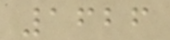1626
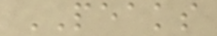PEAKS
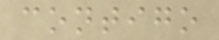contigo
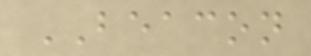BEACON
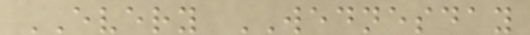EVERY WEDNESDAY
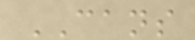CANS
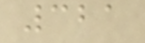321
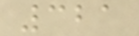321
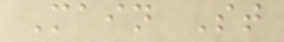Main St
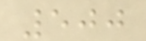500
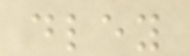dley
